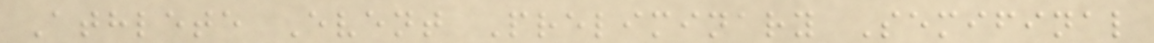Athlete Event Preliminary Semifinal
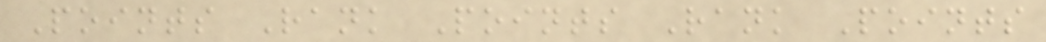Points Rank Points Rank Points
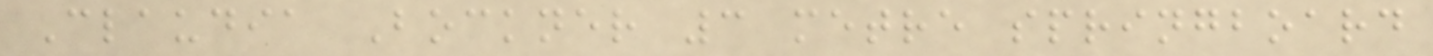Claudia Bockner 3 metre springboard
